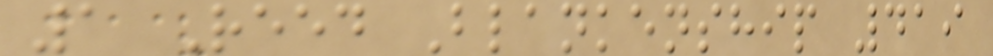1 Reed Blankenship 419
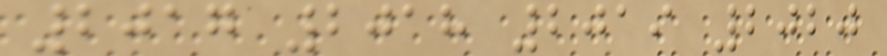2017 2018 2019 2020
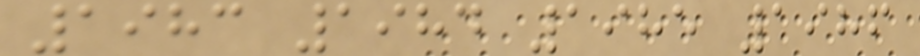1983 1984 1985 1986
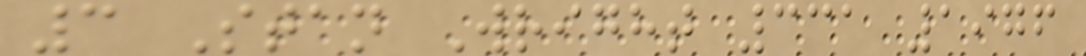3 Stan Wright 331 1976
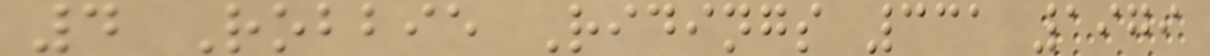4 Robbie Ridings 331 1979
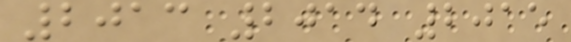2013 2014 2015
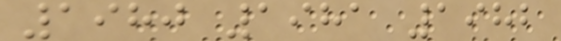1980 1981 1982
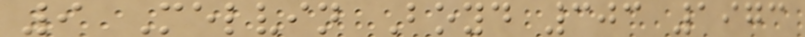9 Melvin Boyd 303 1973
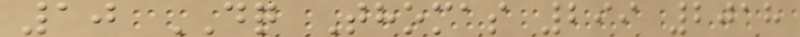10 DQ Thomas 299 2018
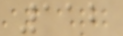112
